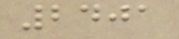2401
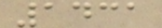1431
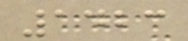1423
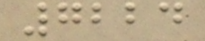7224
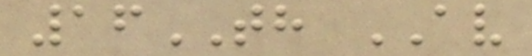16TH AV
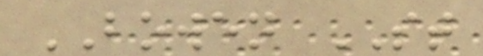BOWEN ST
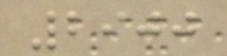2900
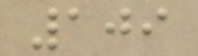109
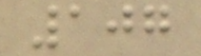107
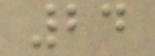24
